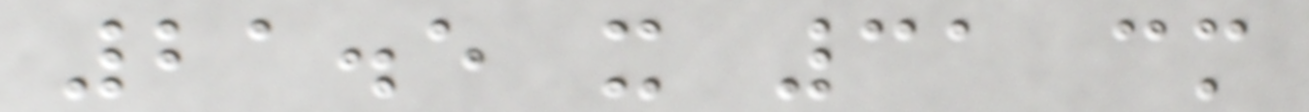21.5 x 31 cm
